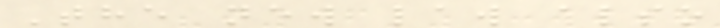The new law also
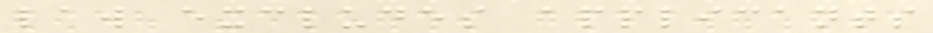law excludes applicants
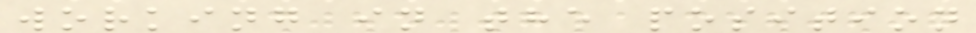working in the position
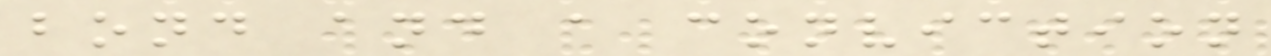bond and a conviction
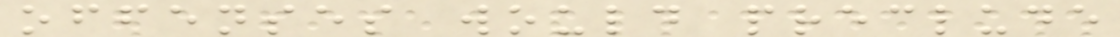offenses would preclude
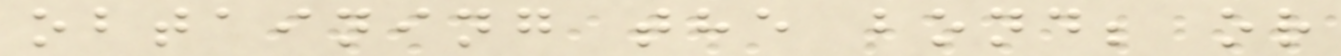obtaining the bond; or
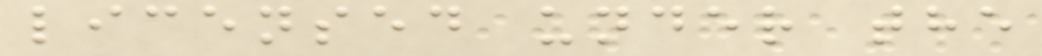licensed under the
